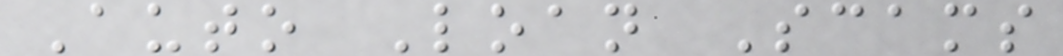Auto Loan Scams
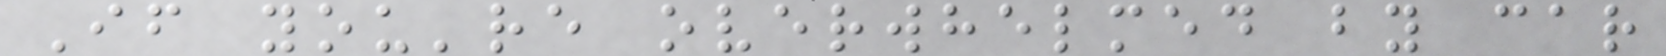If you're overwhelmed by car
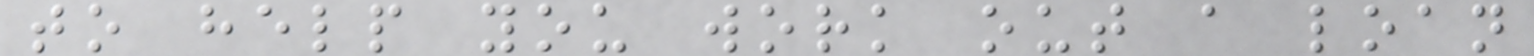to help you work out a loan
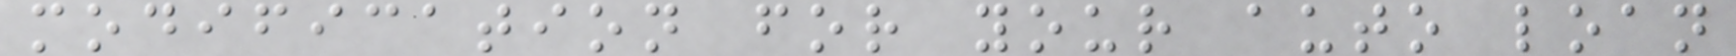modification for your auto loan
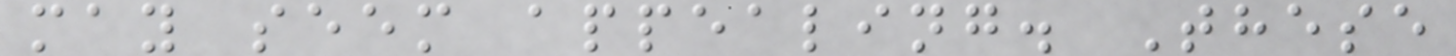may seem appealing. These
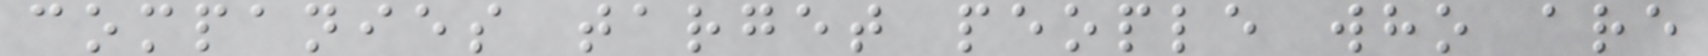companies target people who are
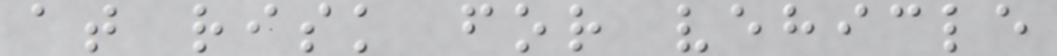at risk for vehicle
